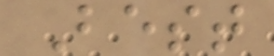Best
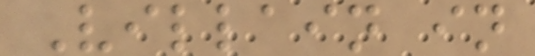Villain in
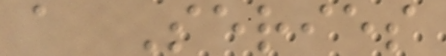a Series
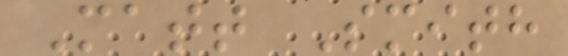Matt Smith
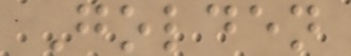Golden
